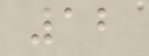12
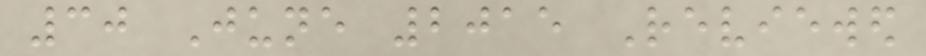30 June 2015 Reviewed
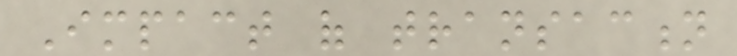Impact of transaction
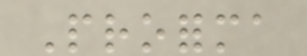Proforma
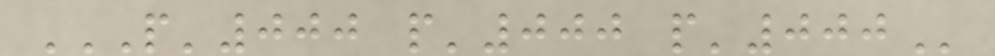P'000 P'000 P'000
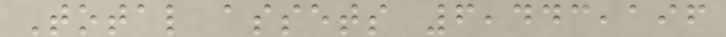Total assets 6,443,196
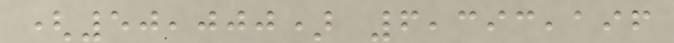(50,000) 6,393,196
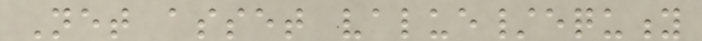Net asset value/equity
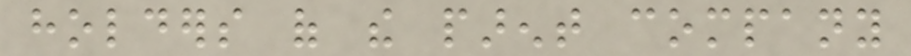holders of the parent company
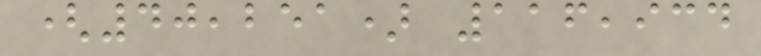(40,251) 116,934
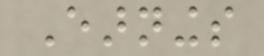Earnings
